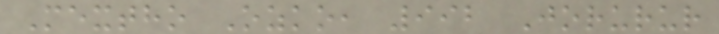Mextho Ozko, 992 Jorurur
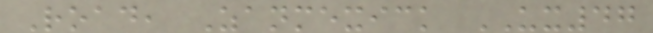Road, Zanmexick UX47
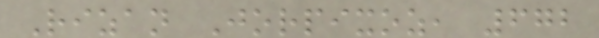Rizan Jorpixoz, 672
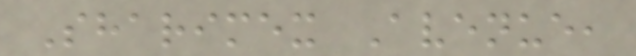Sharimex Avenue,
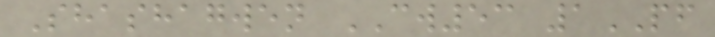Shashagwen CW53 1PF
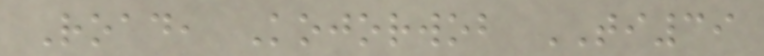Road, Kojorwob TI39
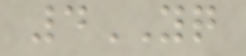4YQ
